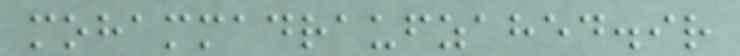mohammadraufzahed.ir
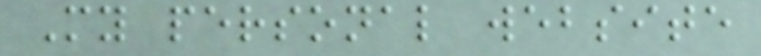My personal website
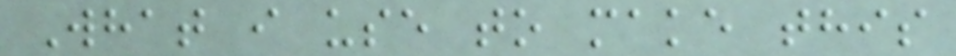What i use to make this
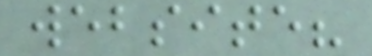website?
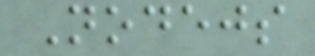Nodejs
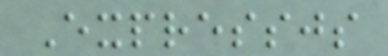Expressjs
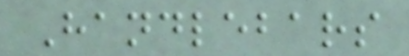Handlebars
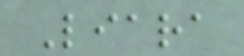Liara
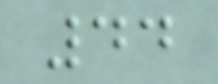44
